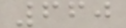660
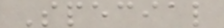Special
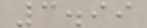3.99
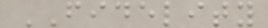FIDELITY
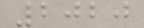2020
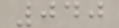040
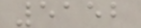5152
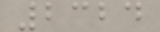2324
